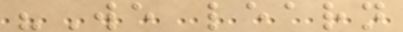"We learn
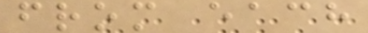from each
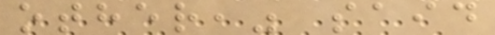other," said
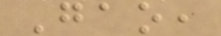Gao,
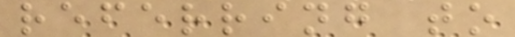referring to
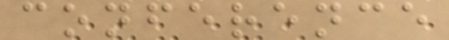conference
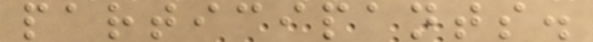participants.
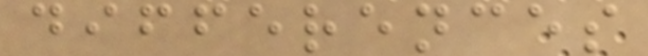differences
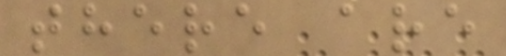there are
